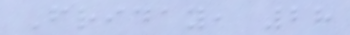Friday, 28
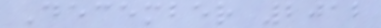December 2012
